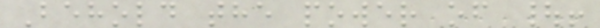Behold the power of |!
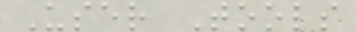User Tools
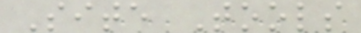Site Tools
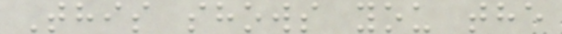This shows you the
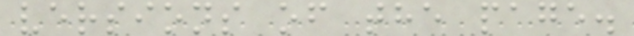versions of the page.
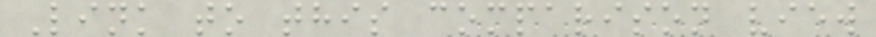Link to this comparison view
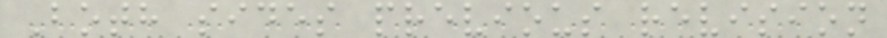Both sides previous revision
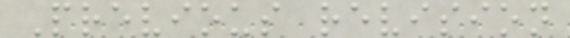Previous revision
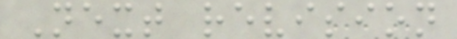Next revision
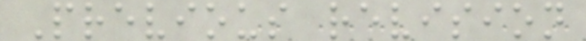Previous revision
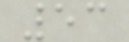53
